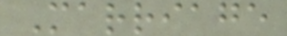Marriage
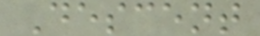Descent
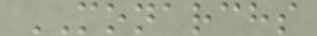MONARCHS
